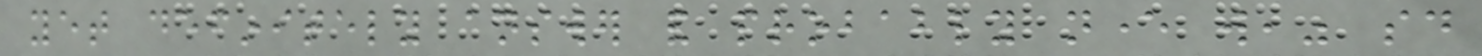yet definitely answer and probably never will," said
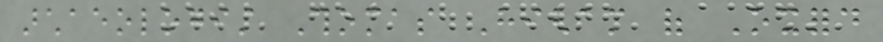archaeologist Thomas Higham of Oxford
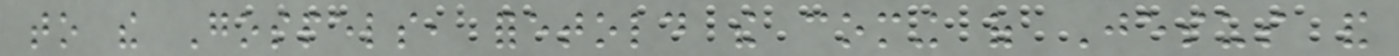to the Gospels, foretold the coming of Jesus and
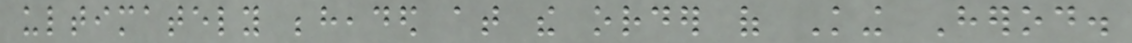ultimately beheaded at the order of King Herod.
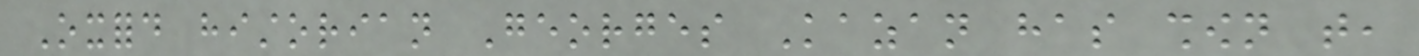Oxford historian Georges Kazan has shown that,
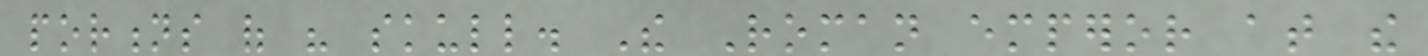portions of his skull. The Roman emperor at the
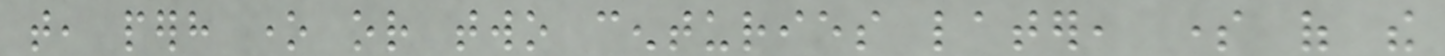that, perhaps one or two centuries later, some of the
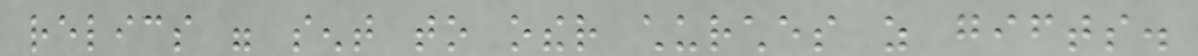relics were sent to other churches as gifts.
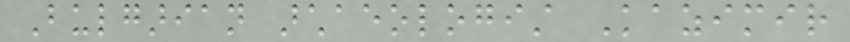Bulgarian archaeologist Kazimir
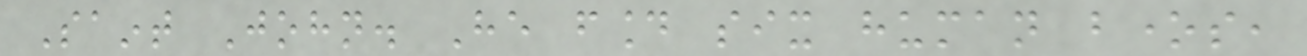Saint John. He found six human bones,
